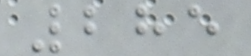285
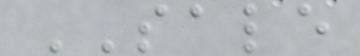SALE
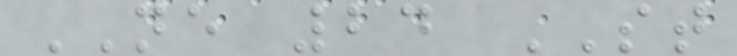NE 24 ST
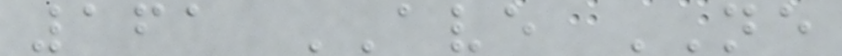161 AVE NE
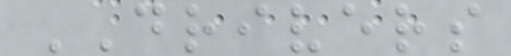DRIVERS
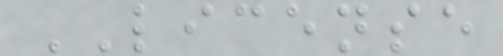LICENSE
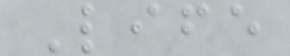Life
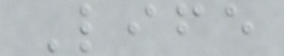Life
